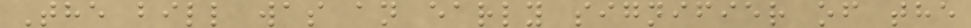The bill was an early signifier of the
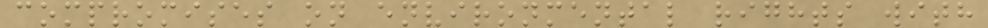compromises on environmental rights with
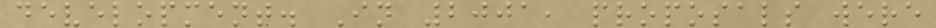development. In 2001, proposals were
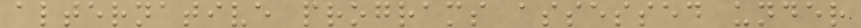alternative programs assessed under
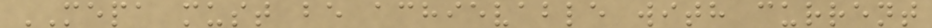MEPA must be achievable with current
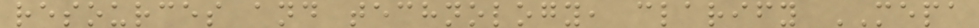resources and technology, clarify MEPA
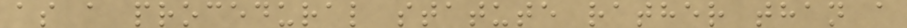as a procedural statute rather than a
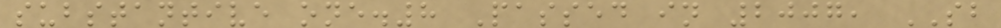substantive one.8 Passed in 2007, SB
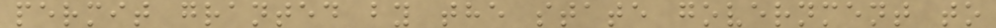permit granted by the state government to
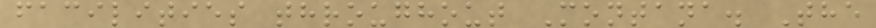facilities throughout Montana. The
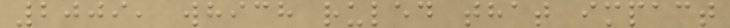2009, which ruled that impact
